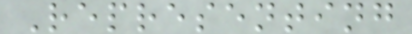Representing
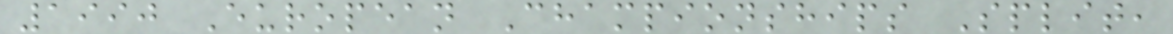1990 European Championships Split,
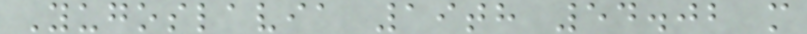Yugoslavia 19th 54.02 m
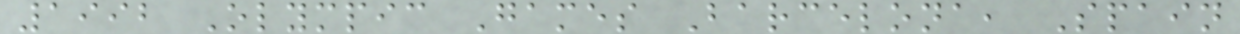1992 Olympic Games Barcelona, Spain
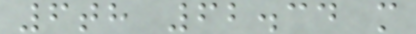6th 62.34 m
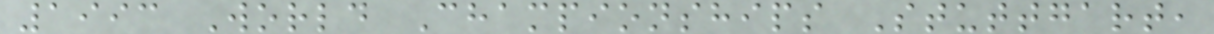1993 World Championships Stuttgart,
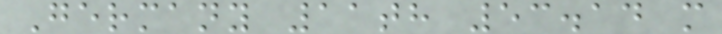Germany 11th 53.14 m
